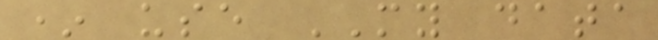* use MY data
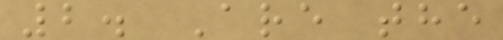2. Are the
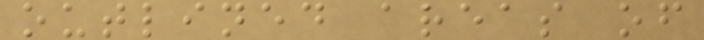outlined areas of
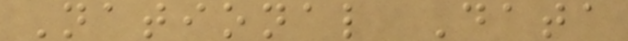National Data
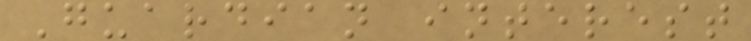Guardian interest
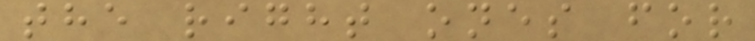the right ones for
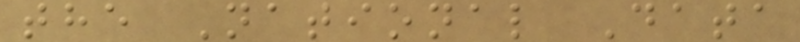the National Data
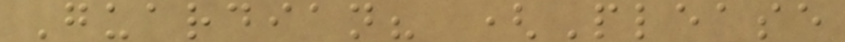Guardian? (Please
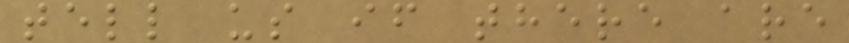tell us if there are
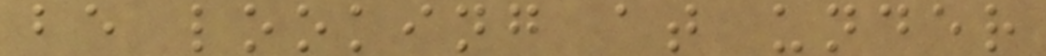be looking at under
